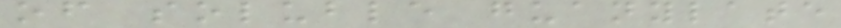of soluble guanylate
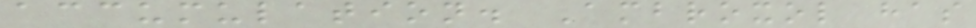accumulation. Ambroxol has
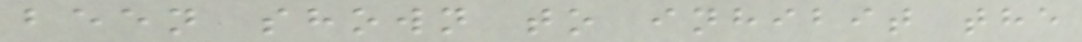been shown to inhibit the
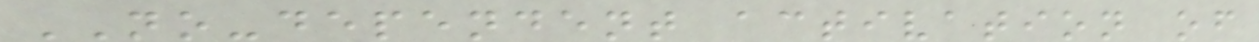NO-dependent activation of
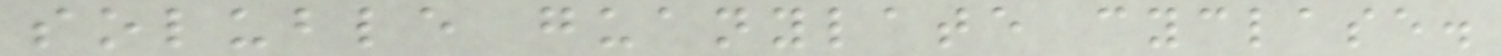soluble guanylate cyclase.
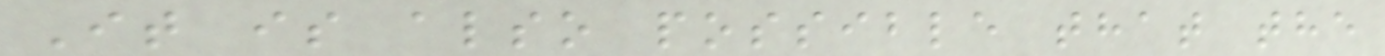It is also possible that the
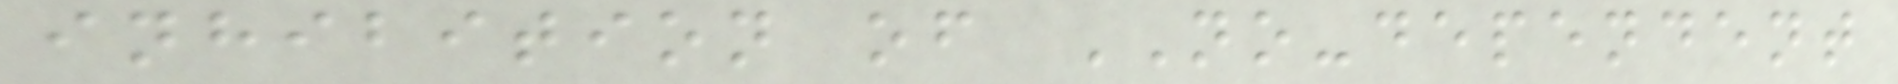inhibition of NO-dependent
